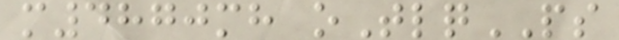m4870mh oTlqPS
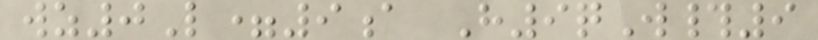wz0L=9a H9qW#9
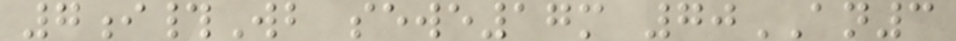7i#Wb sewe17m 70AN3
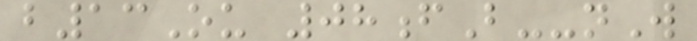b13Ou 08fB--nW
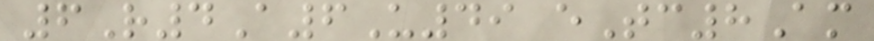6R4A6U49 eTc8Am
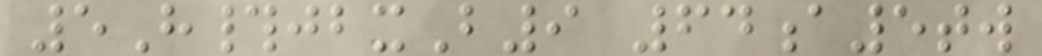5H#jbxB9 64a5tw
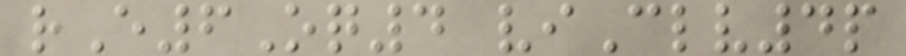rE6Oq4 viClv4p
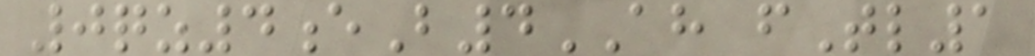0qz4eB4AH fTl1
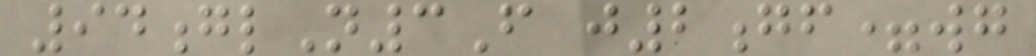94glN3F j2gf=wg
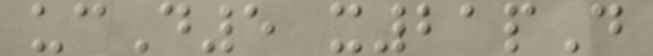ucD5 x21pD
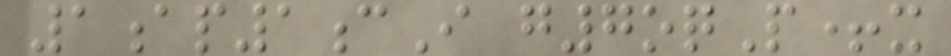1ap1cI g7oqP+x
